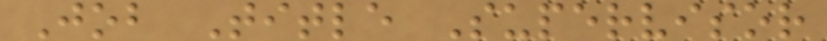Job Title Supervisor
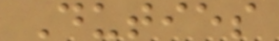Duties
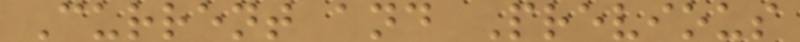Current and Previous
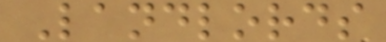Landlords
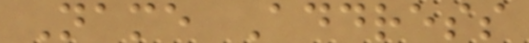Name Address
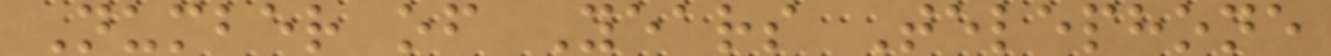Number of Years Telephone
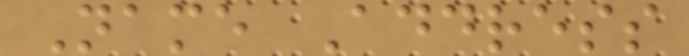Name Address
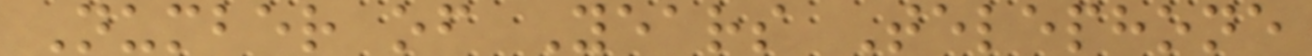Number of Years Telephone
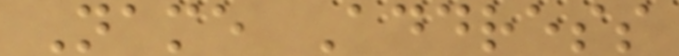Name Address
